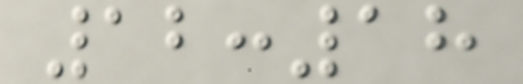12:18
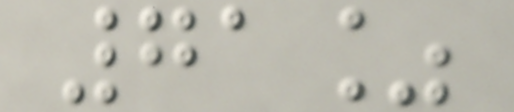71%
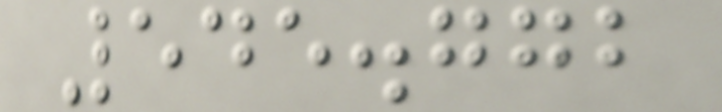545.772
